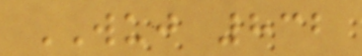WUJ 832
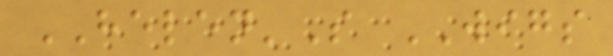HELEN'S WIGS
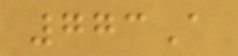773A
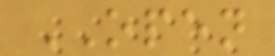OPEN
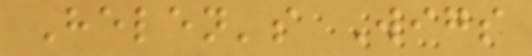Helen's Wigs
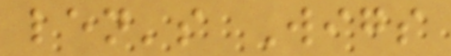len's Wigs
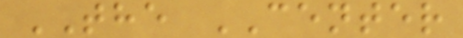THE CENTER
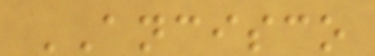ANCISCO
